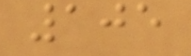105
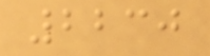2230
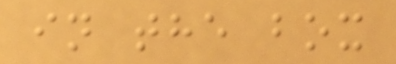in the box
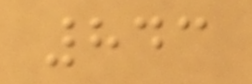843
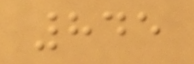845
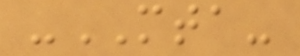-MTA-
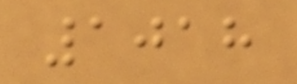1018
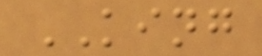KING
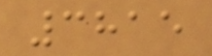3815
